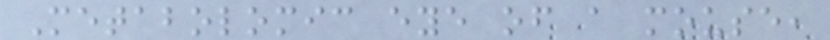Metabolomic eye of a mouse,
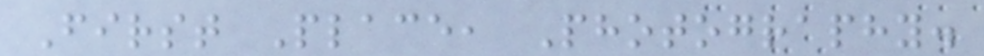First Place, Photography.
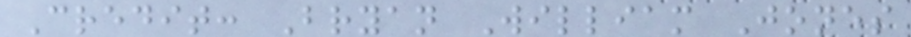Credit: Bryan William Jones
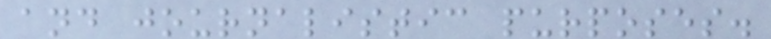and journalistic purposes.
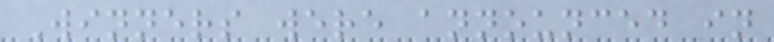Winners were announced in
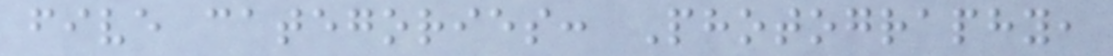five categories: Photography,
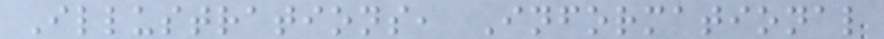Illustrations, Informational
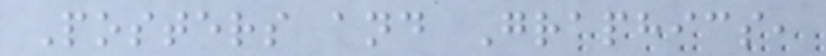Posters and Graphics,
